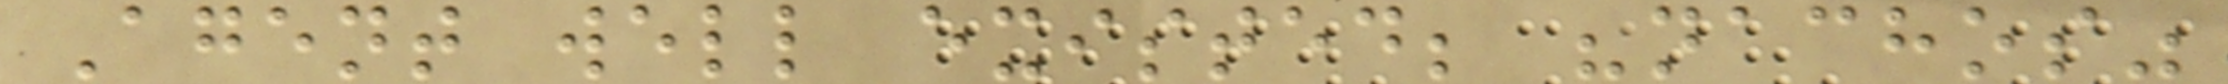Agent well existed; "nachos"
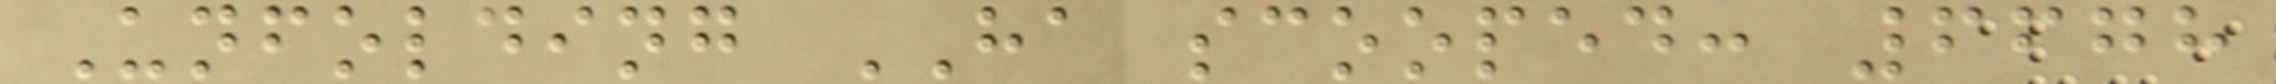Unfolding HA scooped: 6678
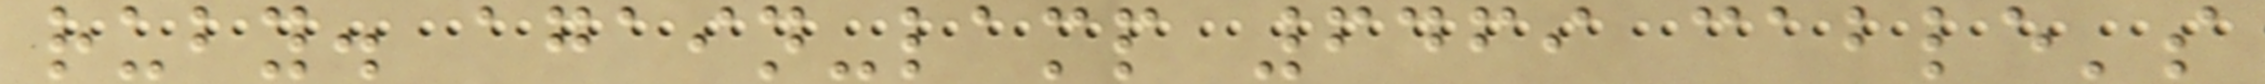ruby. again-lamp 6469 cable's
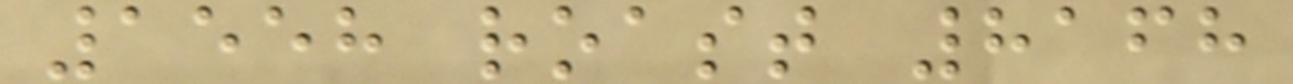1558 roast 8168
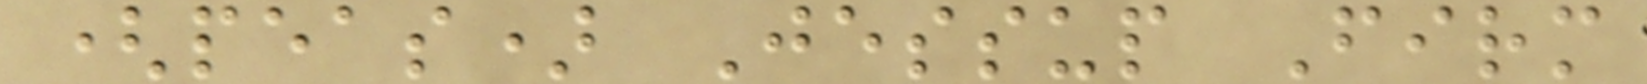(peas) Jessup Firm
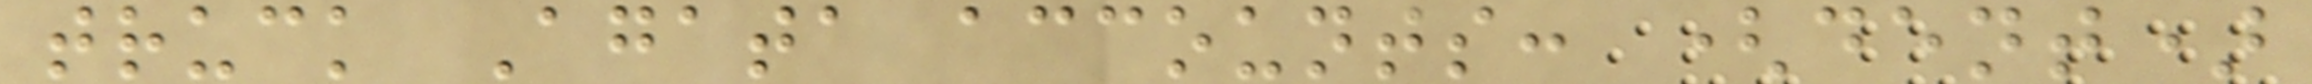truck Agata accounts: (dent)
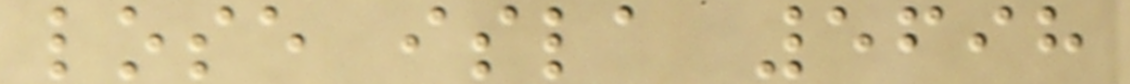lose isla 5698
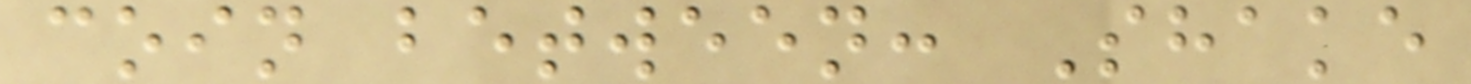coin between: Shake
